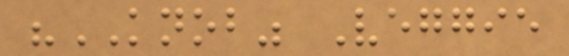"KNOB" Veggie
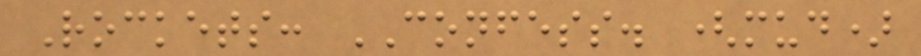Rockets: CONFESS. (mud)
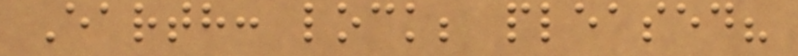Earth: lock; pleased?
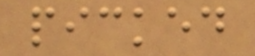picked
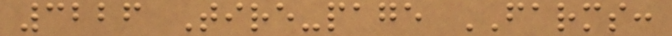3226 Tire-page FARMS:
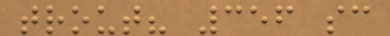trout? 356 sc
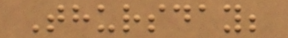Thursday;
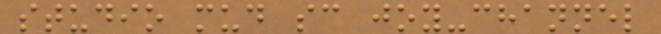studio mud sc joy-channel
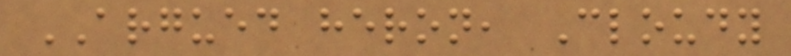ARGUED heron, Cloudy
